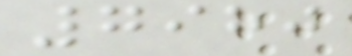7980
